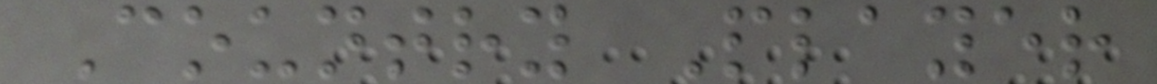Country Player
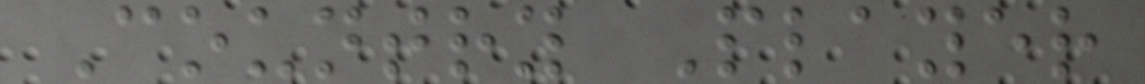Country Player
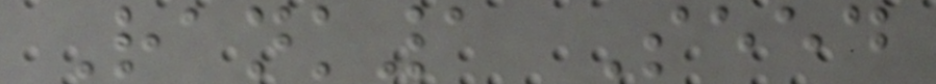Rank1 Seed
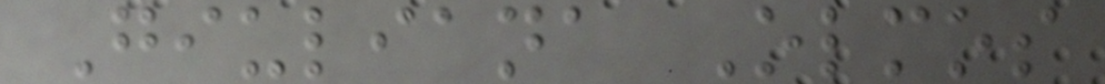Giuliana Olmos
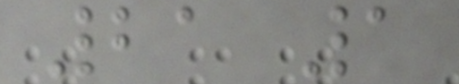21 1
